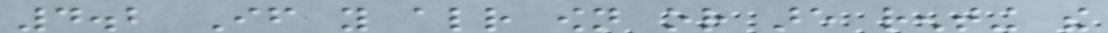4.2 If you already own or are renting the
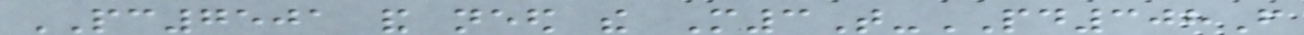PC7501 and need the M3T-PD308F
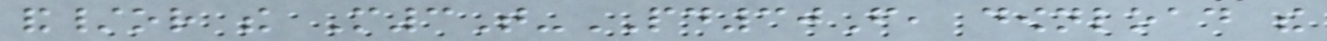and/or the M3T-PD30F, download the
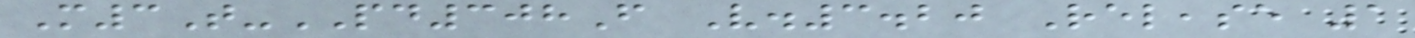M3T-PD308F V.3.20 Release 1
